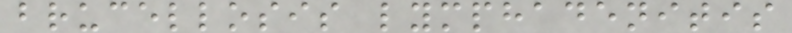brucellosis lymphadenitis
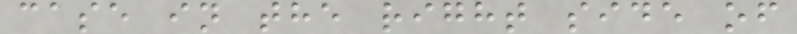case in the right side of
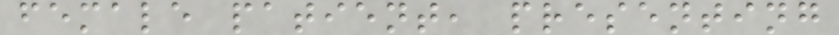female patient, presenting
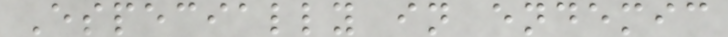Especially in endemic
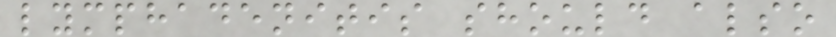lymphadenitis should also
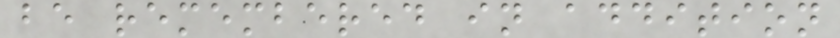be remembered in addition
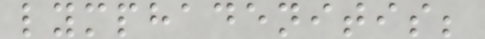lymphadenitis;
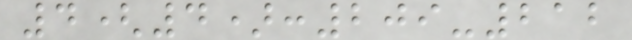4(4):209-212
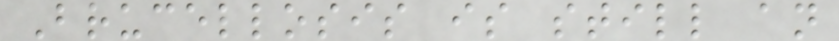Brucellosis is still an
